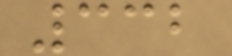332
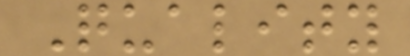Quality
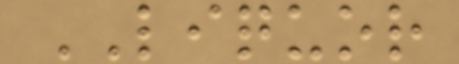LIQUOR
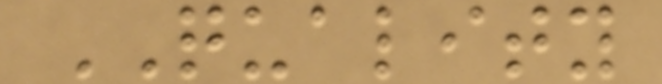QUALITY
